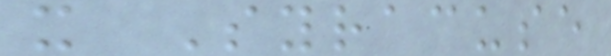x Syracuse
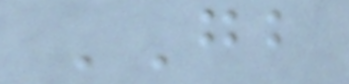GB
